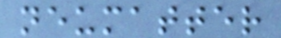neumatter
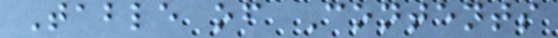Table of Contents
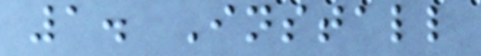1. Install
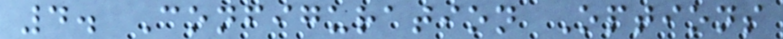4. Configuration Options
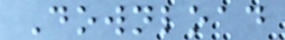Download
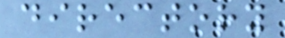directory
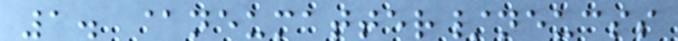1. @neumatter/neucss
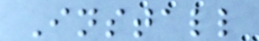Install
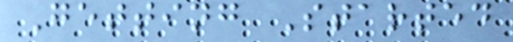Getting Started
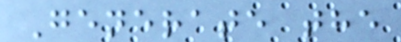Generate the
